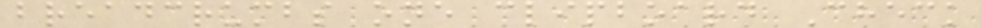breadcrumbs one clipboard Check
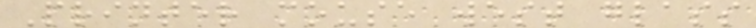Printer mouse west glass
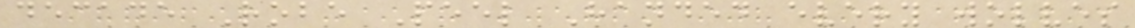decade Robe Peel Handed every wolves
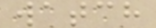watch
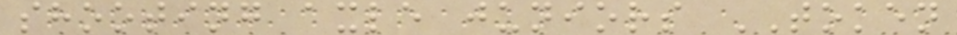shooting axle juniors TOKEN
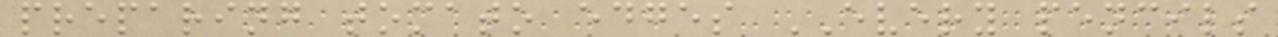preparing tomato edges EVERY pencils
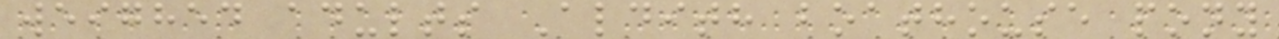weighed adults Aldith boathouse pony
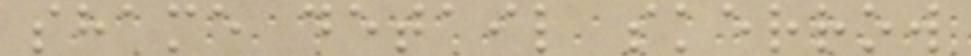shame detail skerrow
